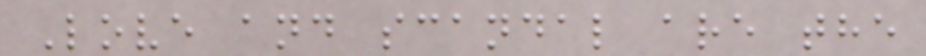Love and scandal are the
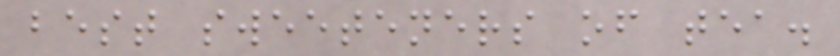best sweeteners of tea.
